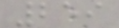259
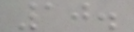10.
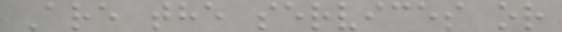Are the services or
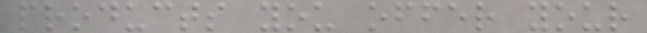products you offer your
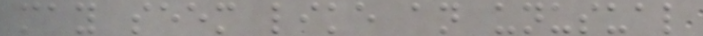may seem like an unusual
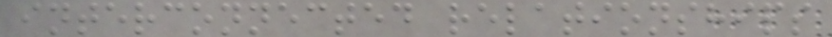interconnected relationships
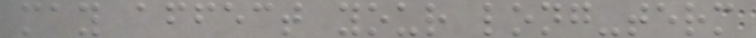may affect your long-term
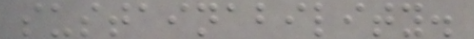sustainability.
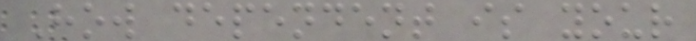How dependent is your
